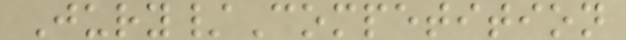Jury/Competition
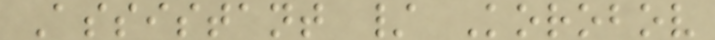Assistant / Korobov
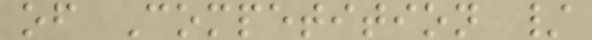of Competition /
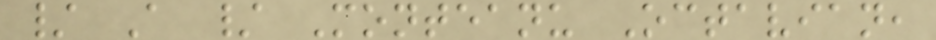/ A / Monteanu Octavian,
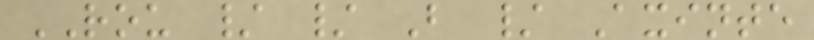ROU / / B / Axinte
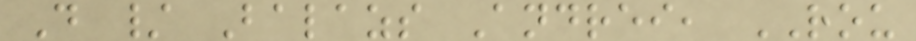D / Balazs Andrei, ROU
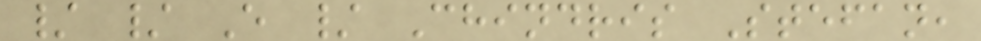/ / E / Chindris Stefan,
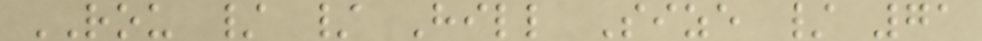ROU / / Hill Size / 71
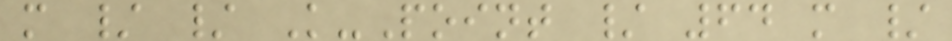m / / K-Point / 64 m /
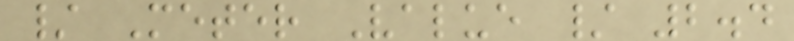/ Meter Value / 2.4
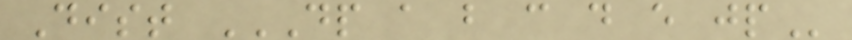Dist DP A B C D E JP
